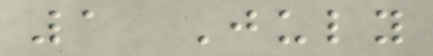1 July
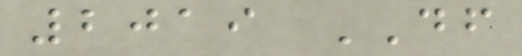2019 DF
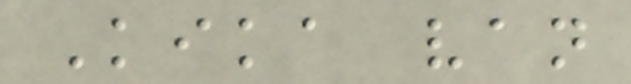Kika van
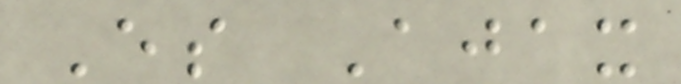Es Ajax
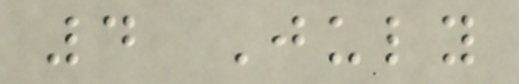4 July
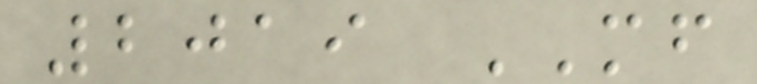2019 MF
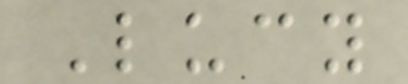Lucy
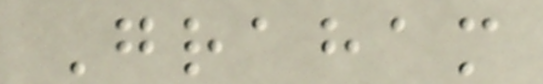Graham
